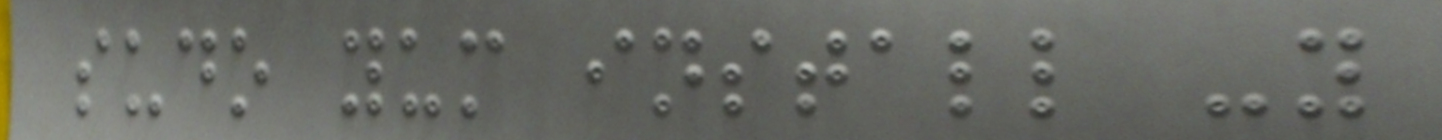sudo yum install -y
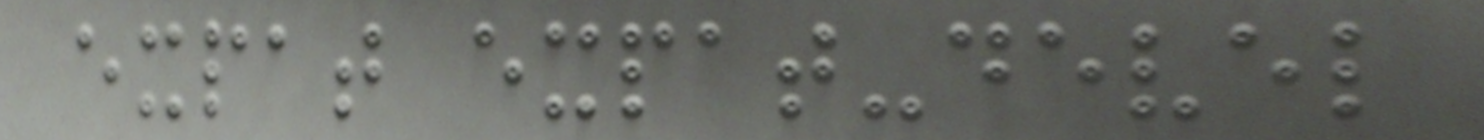expat expat-devel
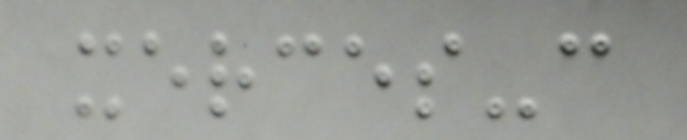xerces-c
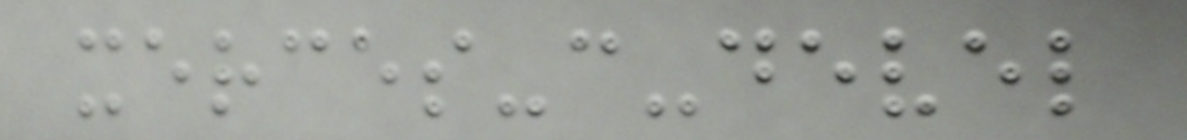xerces-c-devel
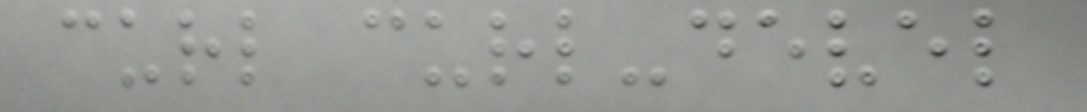curl curl-devel
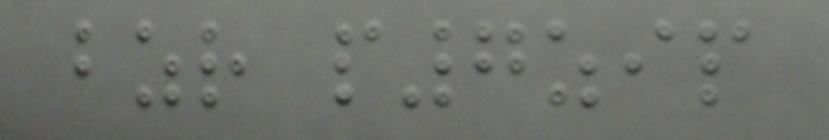bzr p7zip
